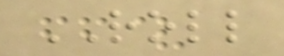ROLL
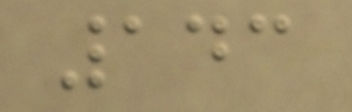143
